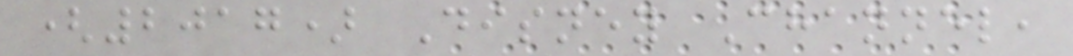(2017) Disney Channel,
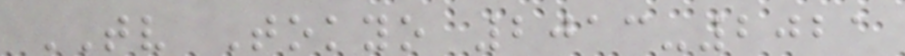TV Tokyo 2013-2021
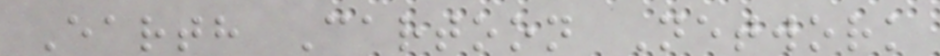Earth Cartoon Network
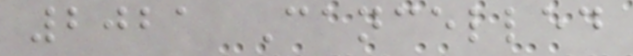2021 Cancelled
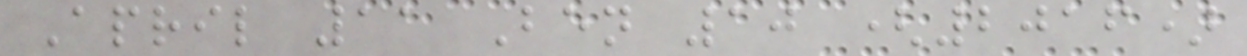April 11 Ben 10 (2016)
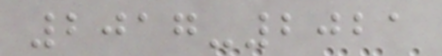2017-2021
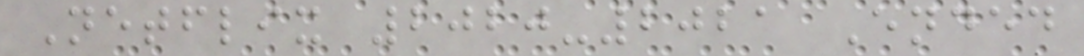Netflix 2020-2021 Ended
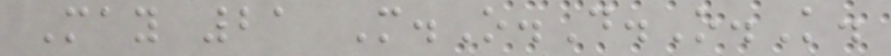May 21 M.O.D.O.K.
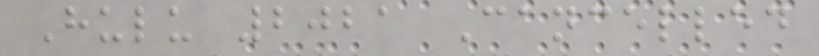Hulu 2021 Cancelled
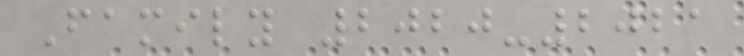Family 2020-2021
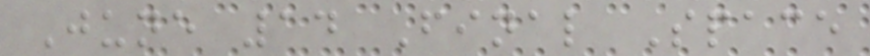June 14 Final Space
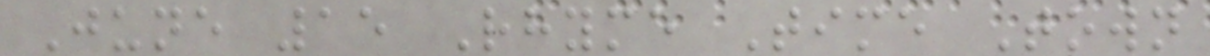June 15 Rhyme Time Town
